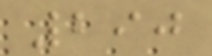290
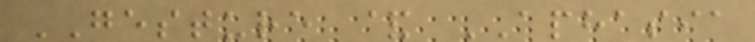GESTURE & APHASIA
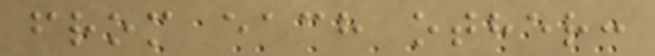from each other:
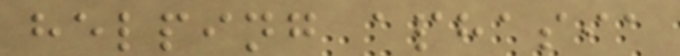helping aphasia
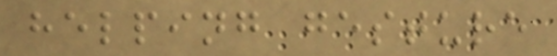helping gesture
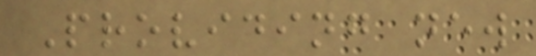Providing new
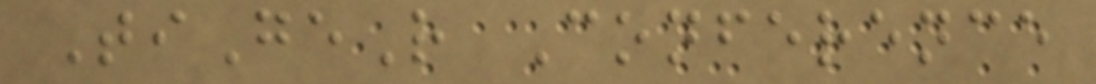TiGeR Conference
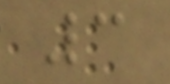3
